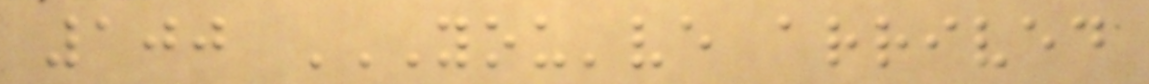100 YOU'VE ARRIVED
